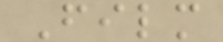Film
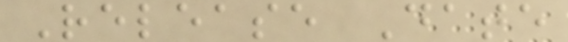Release Date
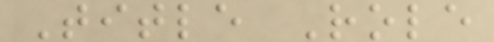Title Role
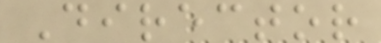Director
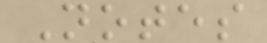Notes
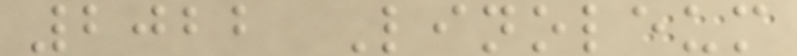2022 Linoleum
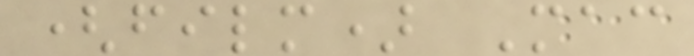(film) Mac
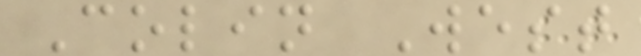Colin West
